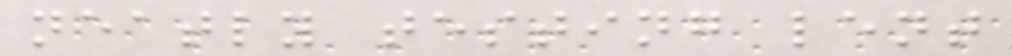neatly testing lent
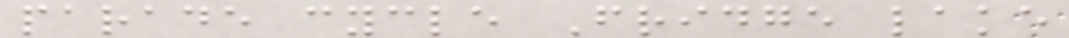parade cycle Fridge lake
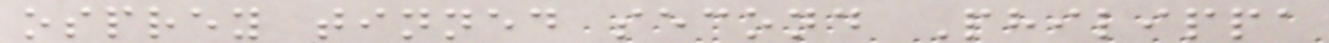osprey tinned second Philippa
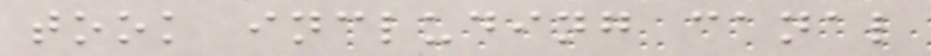took including canal
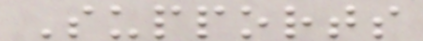Supports
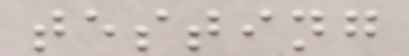testing
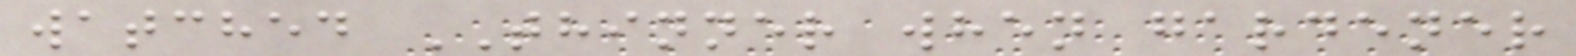watched THINNER when gardener
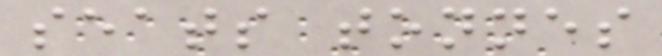seats tonnes
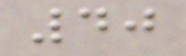40
